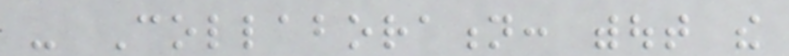- Collaboration: without the
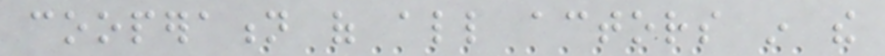cooperation of all actors in the
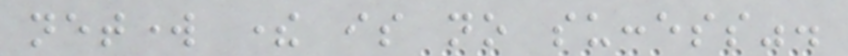network there is no success".
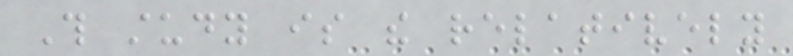This study is the relatively
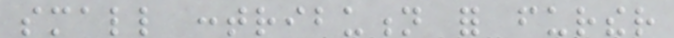small contribution for further
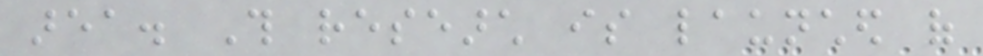area. This research is launched of
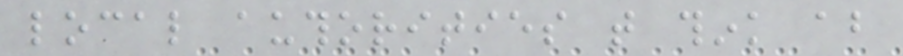local authorities that think about
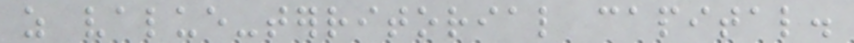as value-territorial capital.
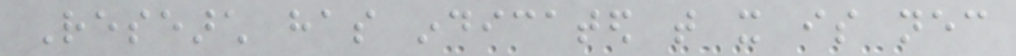Research has indicated that it is necessary
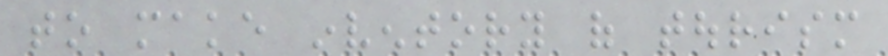to make inventory of tourism
